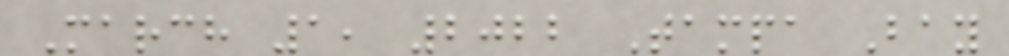March 1, 2022 Tampa Bay
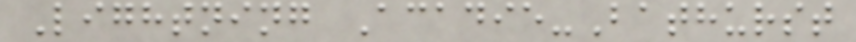Lightning Acadie-Bathurst
